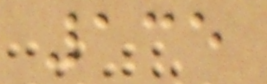135
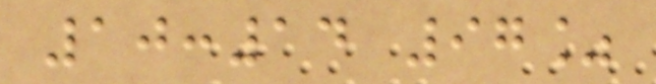10:14 97%
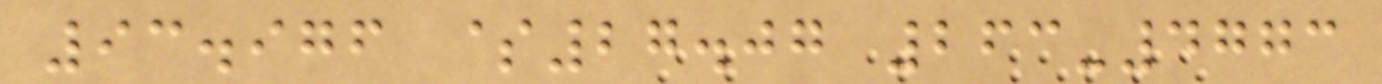93.976 $27.07 263-4773
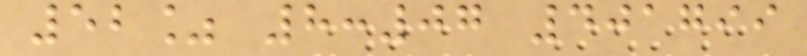52% 8:07 401799
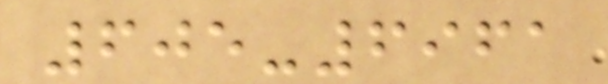605-6961
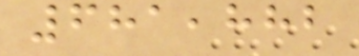681,882
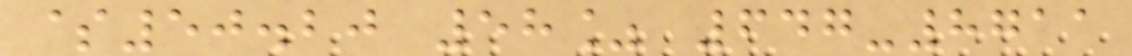$50.20 58% 647-8711
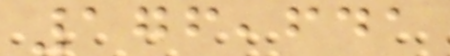176,641
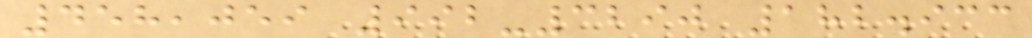458,059 992-3290 182.933
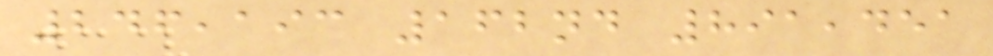246,193 162nd 891,451
